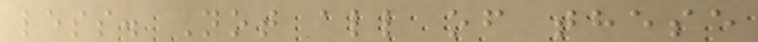less. Not all of these
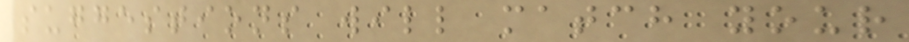suggestions will match your
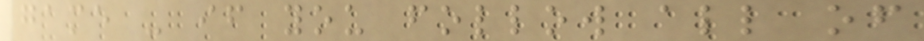game - if you follow all of
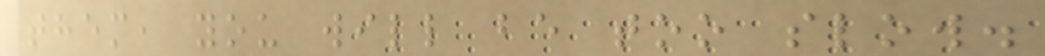them, you will be too slow.
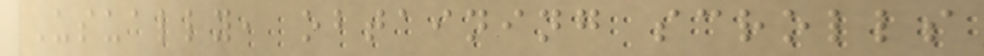Usually, obtaining scrolls
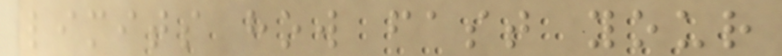limits how fast your
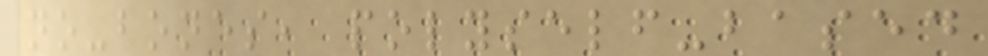no-bones, polyself-based
